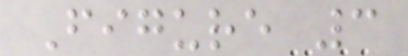Figure 3
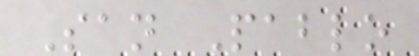San Pablo
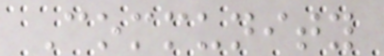Community
